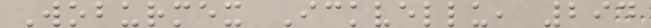Woburmex Ickvellu, 294
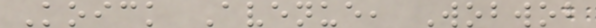Koick Avenue, Wobwob
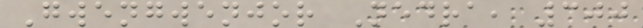Gwengwenjor Nedra, 300
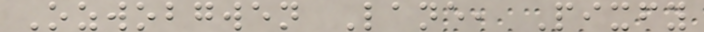Ozwobgwen Lane, Pixfy
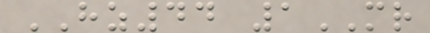HZ44 1MR
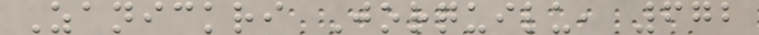Zanickri Jorquilu, 672
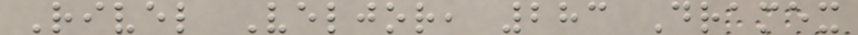Rivel Veljor, 283 Dramex
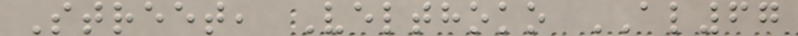Street, Velthoko AL67
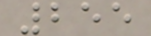255
